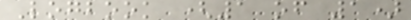Logbook (1 of 1)
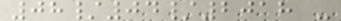08/04/2018 -
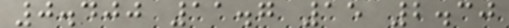0.400 11.7 15 2.30
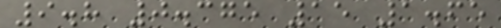9.8 0.375 15 1.65
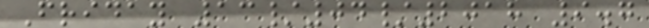Friday 13/04/2018 9.7
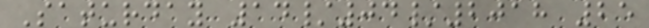Saturday 14/04/2018 25
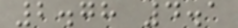2.78 4.1
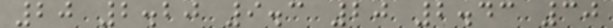20 2.20 9.3 20 2.43 30
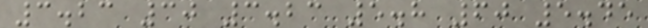3.23 30 3.23 5.8 60 5.45
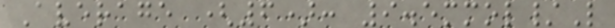Average (6): 9.5mmol/L
